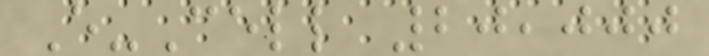E-Cell 20,000
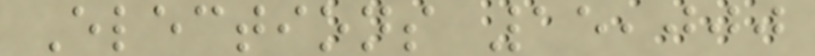Elections 15,000
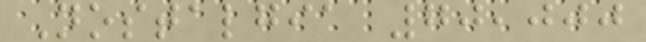Nostalgia 70,000
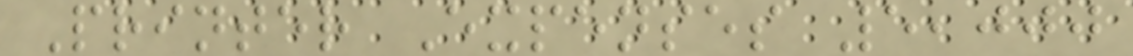Printer Expenses 5,000
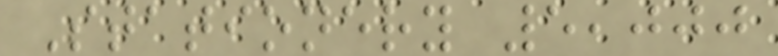Stationery 5,000
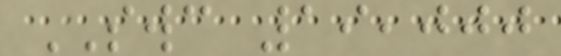SWC 19,000
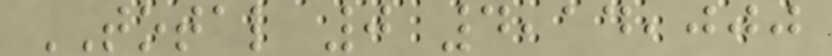TOTAL 0 4,14,000
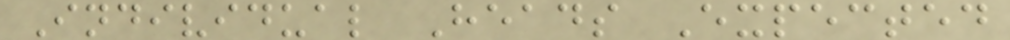Individual Heads Expected
